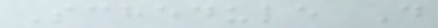Schedule D
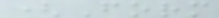(Form
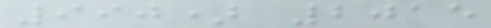990) 2015
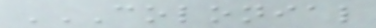COLONIAL
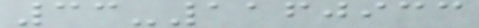33-1160933
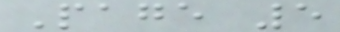Page 5
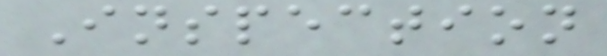Inspection
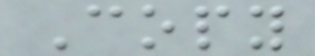Copy
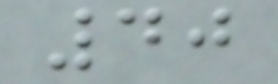40
